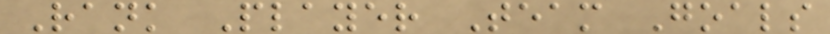Rank Player Team Goals
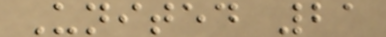United 21
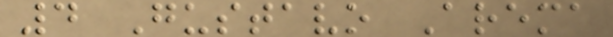4 Gustavo Arema
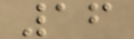16
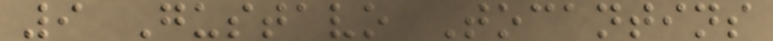9 Gustavo Tocantins
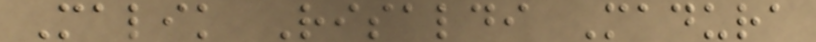Malik Risaldi Madura
